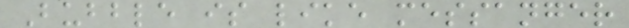Bubble is like messanger
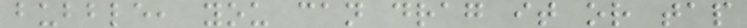bubble, you can drag it or tap
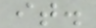it.
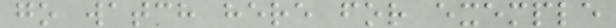go watch here for exemple
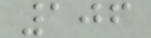106
